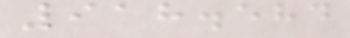918.584
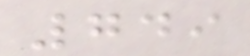749
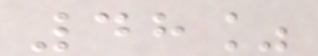48%
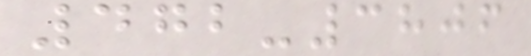472-3806
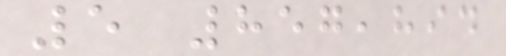5 857,894
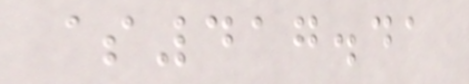$417.41
